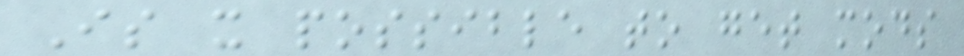Is it possible to get mods
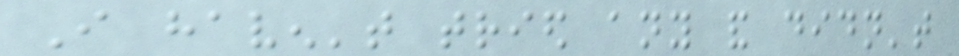I haven't tried any and didn't
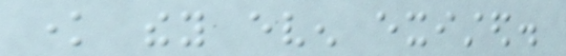know they even existed.
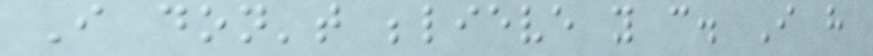I don't believe you can. I have
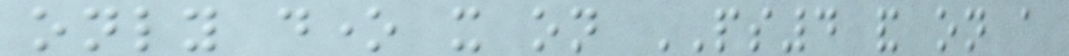only done it on PS4 and on a
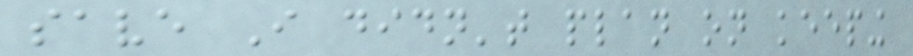save I didn't plan on keeping
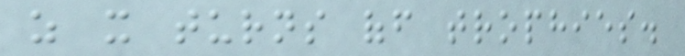as it turns off trophies.
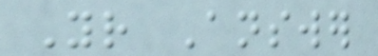Your Answer
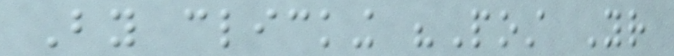By clicking "Post Your
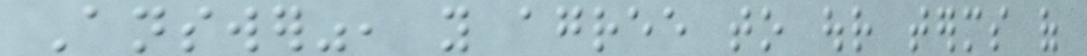Answer", you agree to our terms of
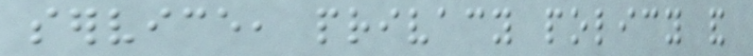service, privacy policy and
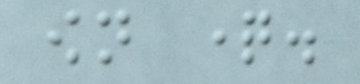own question.
